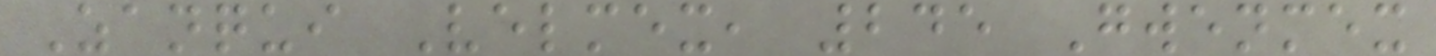Zanqui Velmex, 245 Gwenmex
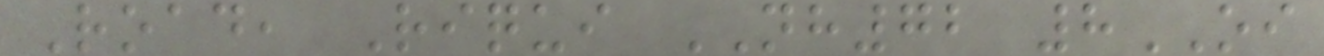Road, Riqui NH72 8OI
